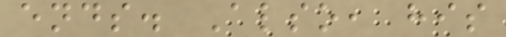ends. Also, his
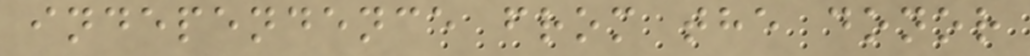independence from the donor
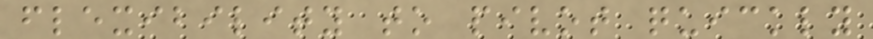flexibility to pivot quickly
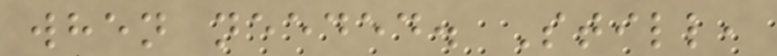when needed. Still,
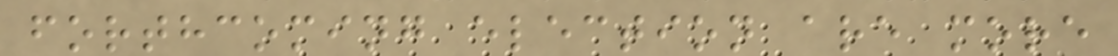forthcoming election are more
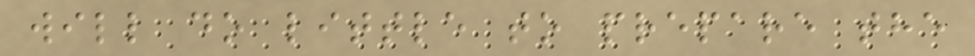will do little to prepare the
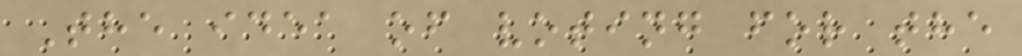The idea of voting for the
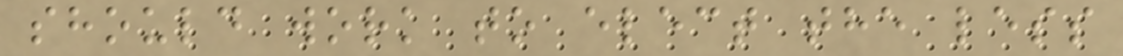should work to elect the less
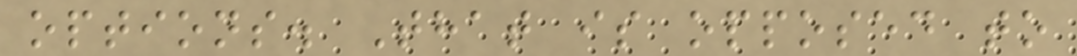options. That is opposed to
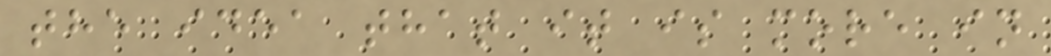the idea that it is more in
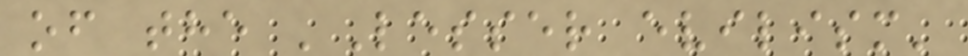of the 'Lesser evilism'
